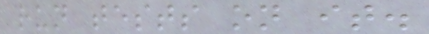run tests on it.
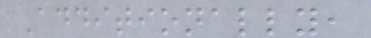Additionally,
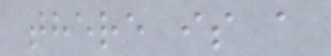there is a
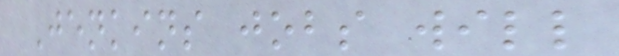Jenkins jobs will
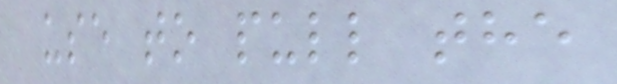use to pull the
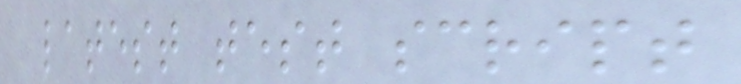latest test script
